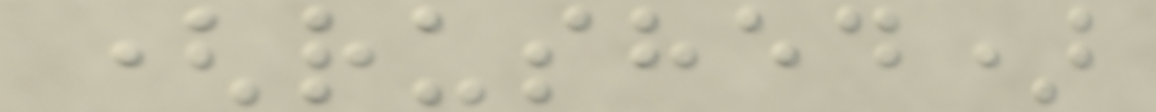(rushed)
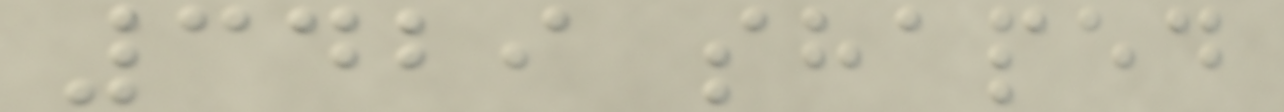3429 shaped
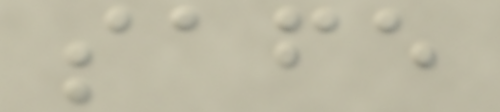safe
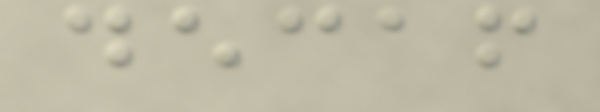decaf
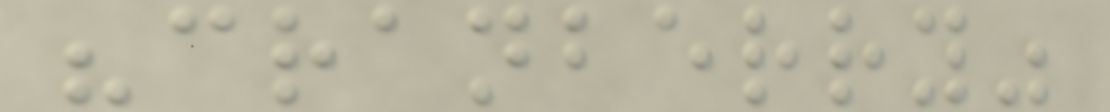"cranberry"
